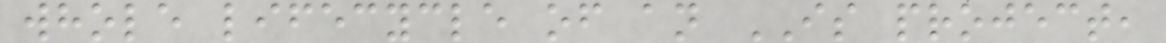whole lifecycle of an IS project,
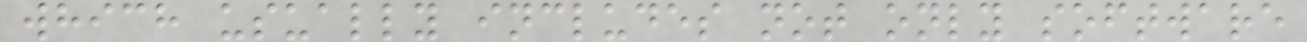which usually includes not only software
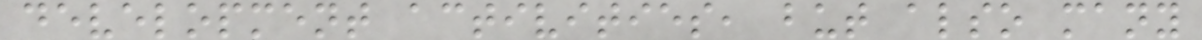development activities, but also many
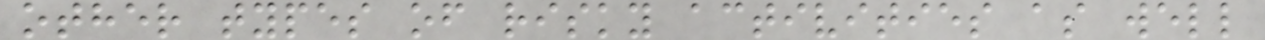other types of risky activities as well
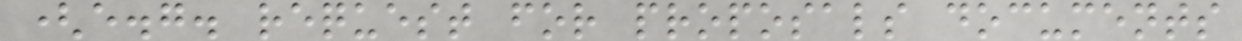(e.g. request for proposals documents
